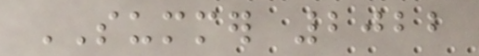SUMMER 2022
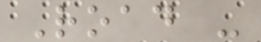Road -
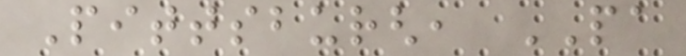Pittsburgh, PA
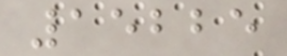15225
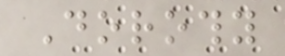Dorothy
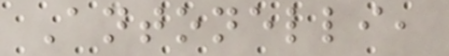Antonelli,
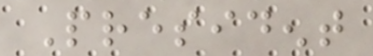President
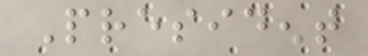President
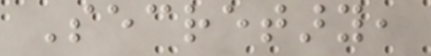Secretary,
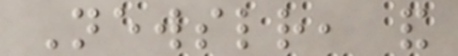Newsletter, and
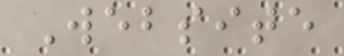Website
